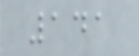141
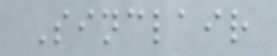Sinclair
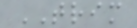TRIM
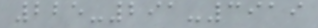225-291-3919
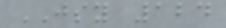JSY 124
